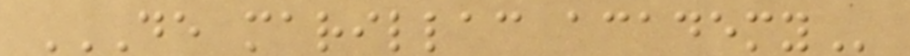DE MARILLAC ACADEMY
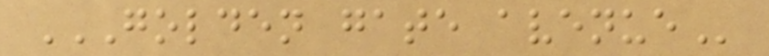GOLDEN GATE AVENUE
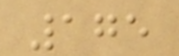175
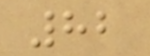82
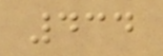434
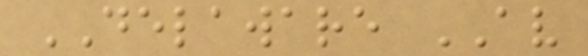DELAWARE AV
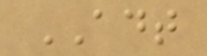ADT
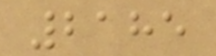2185
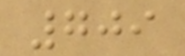709
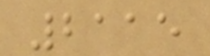2115
